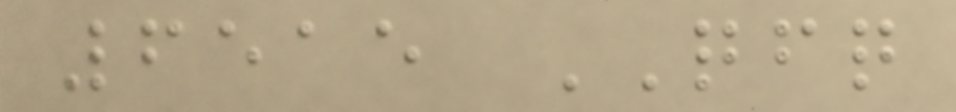6515 QFQ
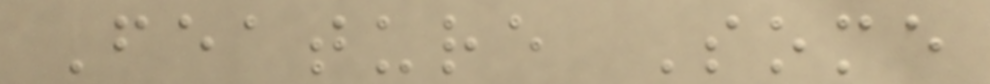Feature Some
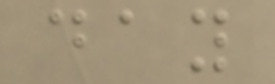day
